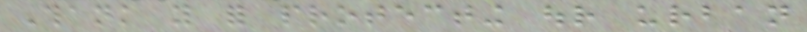Thank you for protecting our urban
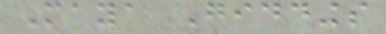Maya Giddings
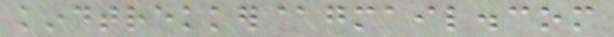kindtrekker@gmail.com
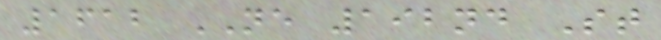1612 NE 192nd St
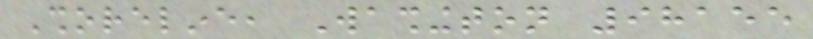Shoreline, Washington 98155
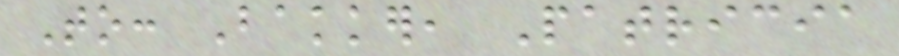To: Bakker, Patricia
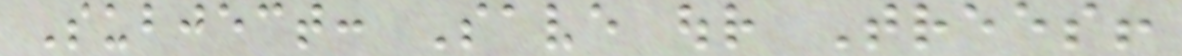Subject: Save our Trees!
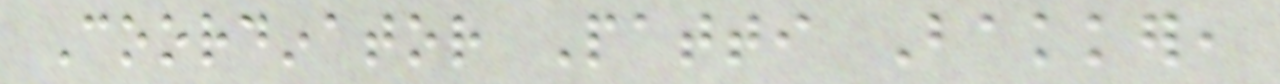Coordinator Patti Bakker,
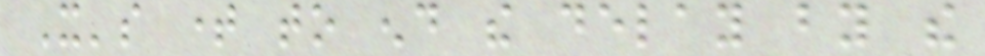It's time to end the delay by the
